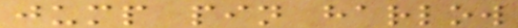jump pin harlow
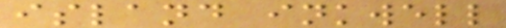island inkwell
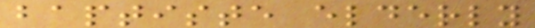baptiste elderly
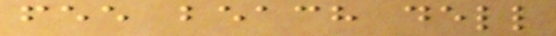fee beach dell
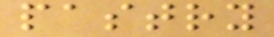pastry
